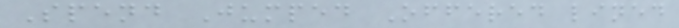Spend Jumped Offered lined
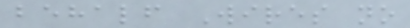behalf Wires no
